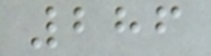286
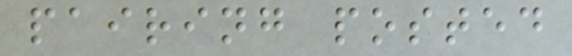pairing posted
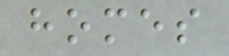homes
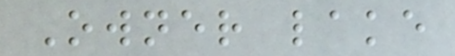Owner lake
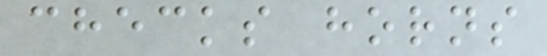checks horns
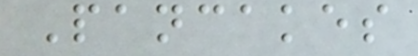Pancakes
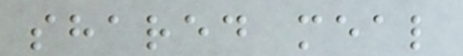shared meal
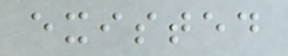existed
